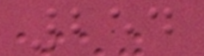254
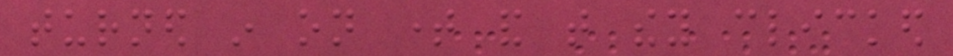turned in on time and that they clicked
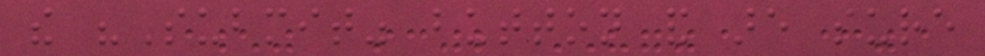the "Submit" button and are sure
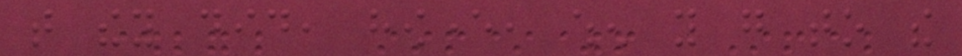that they did, however, when you go to the
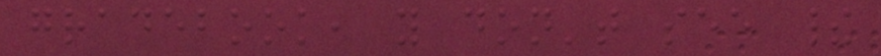gradebook, you don't see their
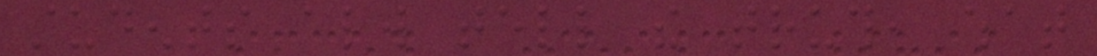students always tell the truth, what
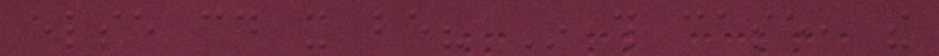else could it be? In this case, the
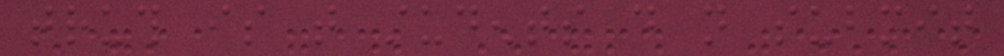truth is that students do not submit
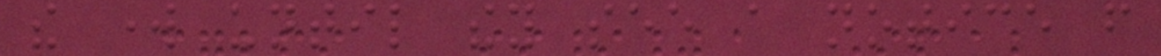the work until they see a notice from
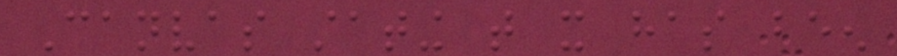Canvas stating that it has been
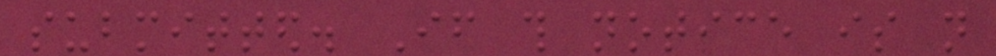submitted. If this notice is not
